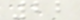22
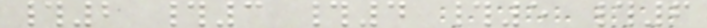#2 #3 #4 #5 #6
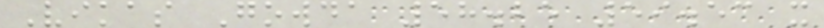Vikas Gowda 58.25 59.53 x
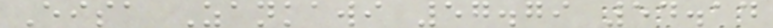Eisa Zankawi 57.79 54.14
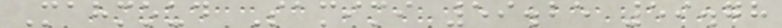Mahmoud Samimi 59.25 59.78
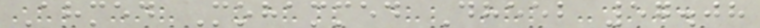Ahmed Mohammed Dheeb 57.08
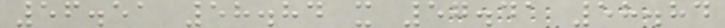56.51 58.84 x 57.41 58.84
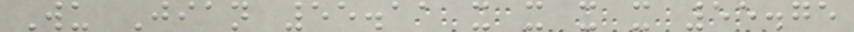Wu Jian 55.11 x x x x 55.75
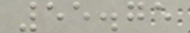55.75
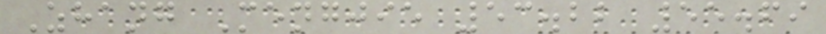Zhang Mengjie 53.22 55.69
